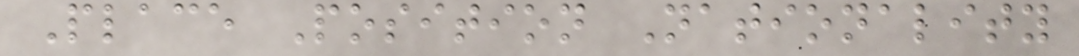Place Position Nationality
